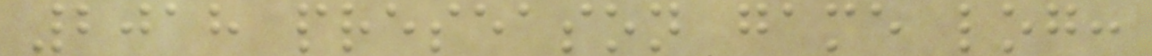2018 preseason game log:
